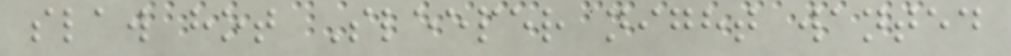slaw hot Sleeper night wanted
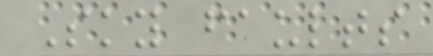Sky faults
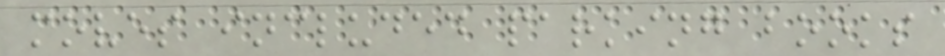moves included parking books
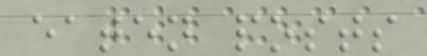eaten posts
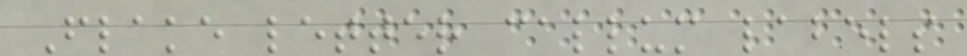Flake letter callum labels
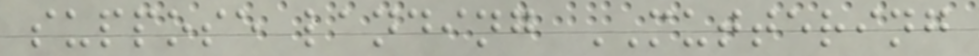suppose landing MUTTERING
